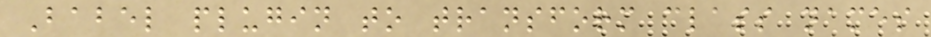Babel plugin to transform class names
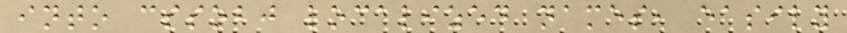into cssobj localized names, easily
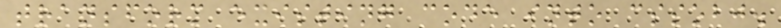transform existing code into cssobj.
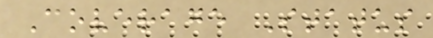Coverage Status
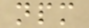npm
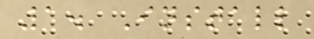1. Install
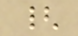{
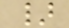}
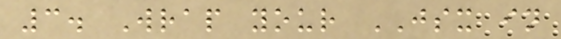3. Wrap your JSX in
